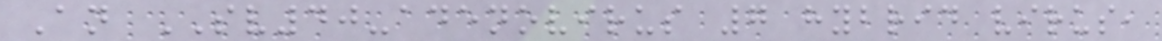An SV40-adenovirus 7 hybrid virus,
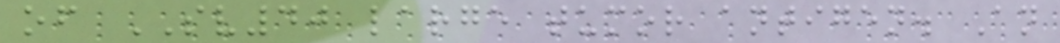of SV40 large tumor antigen. An
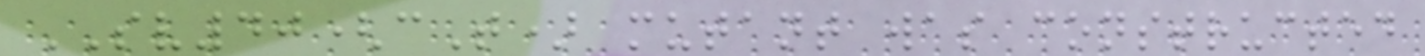SV40(cT) mutant was constructed
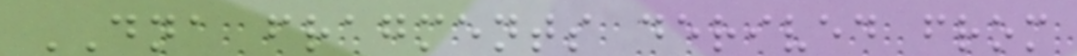DNA fragments derived from
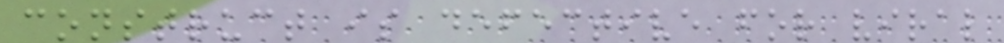construct is defective for viral
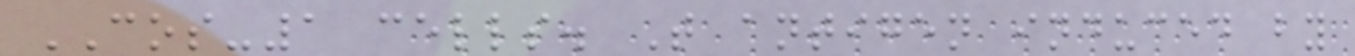COS-1 cells. T antigen induced by
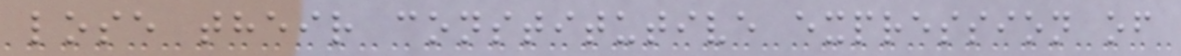lose their constitutive expression of
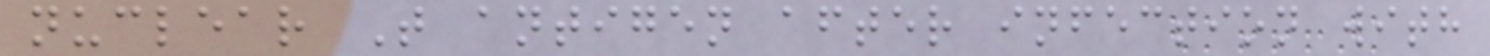nuclear T antigen after infection with
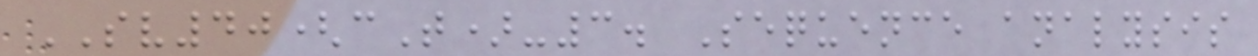SV40(cT)-3. Sequence analysis
